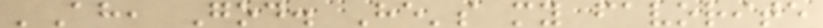'Ah, God. He's my favorite
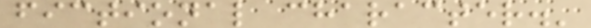fictional character.'
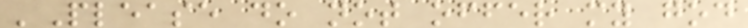'Please do not offer my god
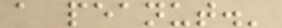a peanut.'
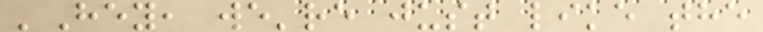'Hey, we're just like the
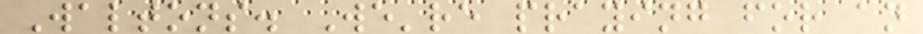Waltons. We're praying for an
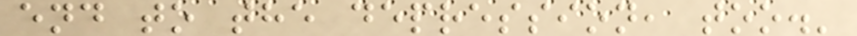end to the depression, too.'
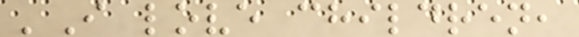'I love children,
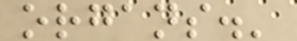organs.'
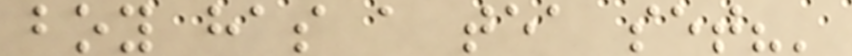boy has a tea set?'
